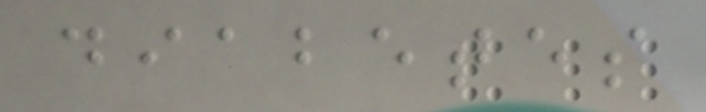diabetes
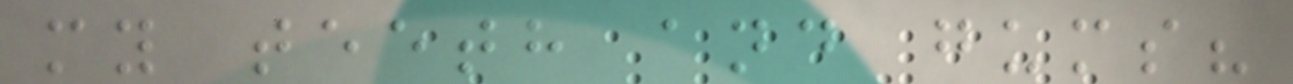my teeth and gums?
